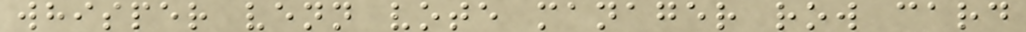whisper venn vote manager row card
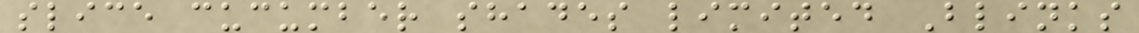slice cucumber shades limited Blinks
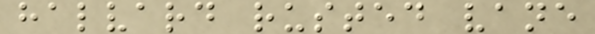halvard rusted vane
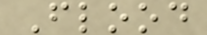Flood
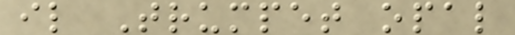il Trumpet opal
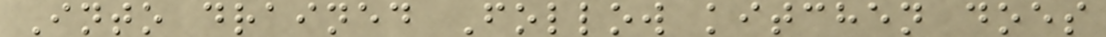Into drained Follow kitchen does
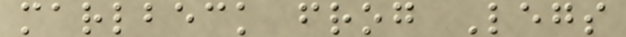marlbeck frog Legs
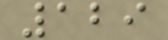129
